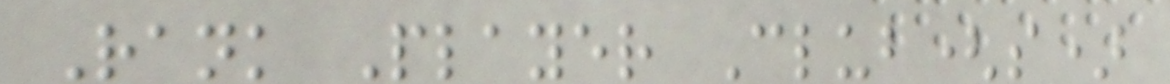Rank Player Club(s)
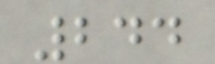244
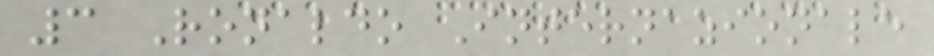3 Ronaldo Internazionale
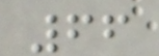66
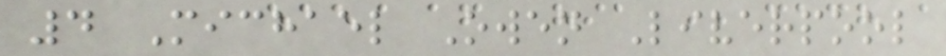4 Michael Owen Liverpool
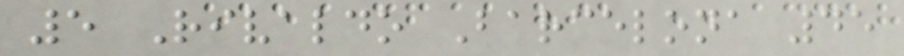5 Rivaldo Barcelona 45
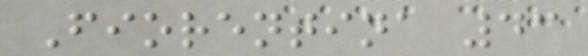Fiorentina 43
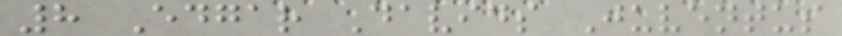8 Edgar Davids Juventus
